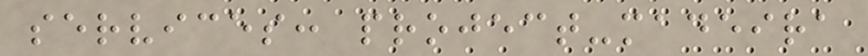services: project-madeira
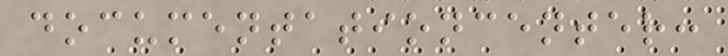documentationcenter:
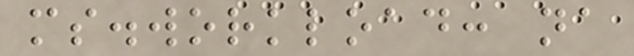ms.workload: na
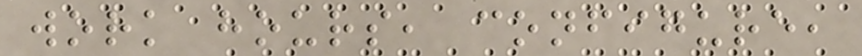work hours, configure,
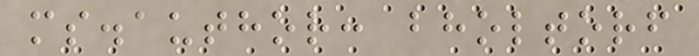ms.author: bholtorf
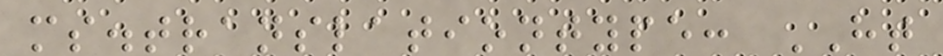ms.translationtype: HT
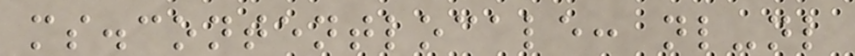ms.contentlocale: nl-nl
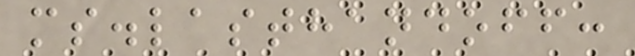ms.lasthandoff:
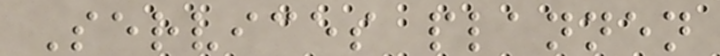Services plannen
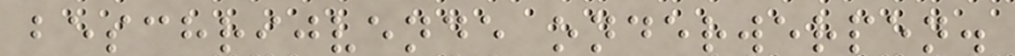beschrijvende onderwerpen.
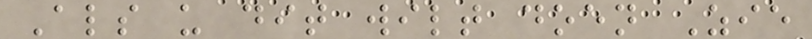Als u dit wilt doen Zie
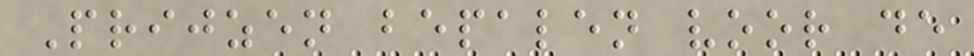Prijzen bepalen voor de
